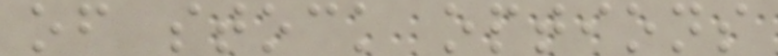of stock options
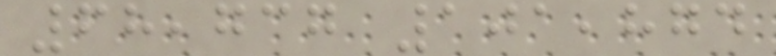68,737 101,874
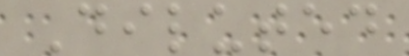Diluted
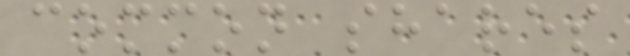common shares
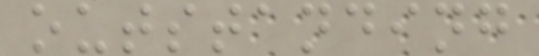outstanding
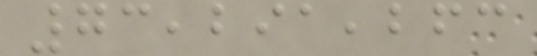73,291,263
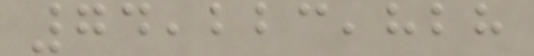74,223,828
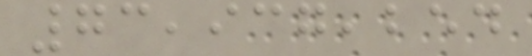73,937,254
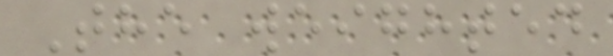The weighted
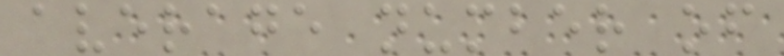average number of
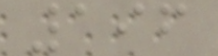196
